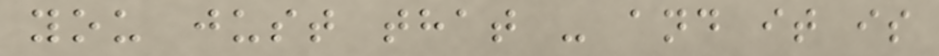you just that - and it is
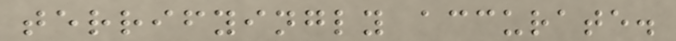terrifyingly accurate.
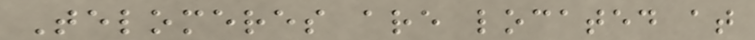Telomeres are located at
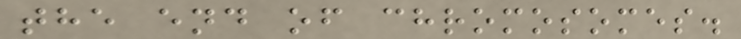the end of chromosomes.
